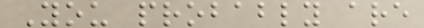You probably are
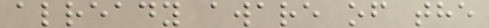already aware of the
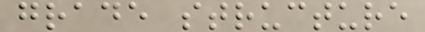grade structure
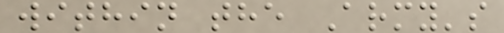within the Army's
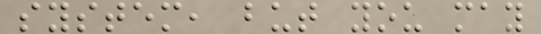system, but you may
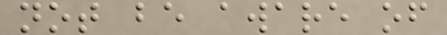not be aware of
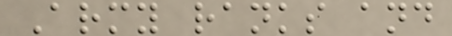Army ranks and
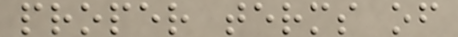proper terms of
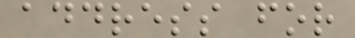address for
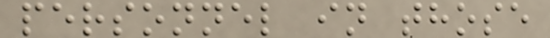personnel in those
